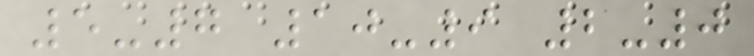5-7 10-9 2-0
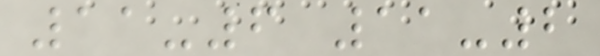11-6 11-2
